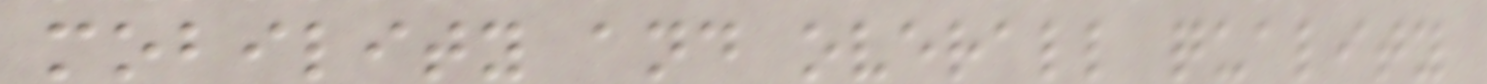mobility and overall quality
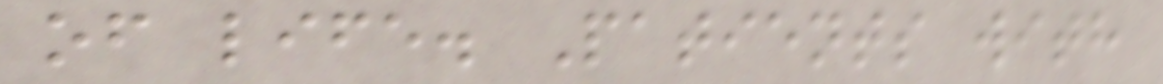of life. Patients with
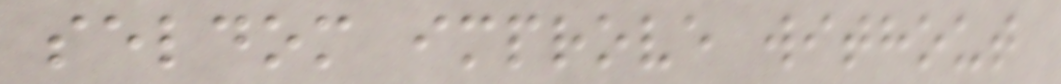seldom improve without
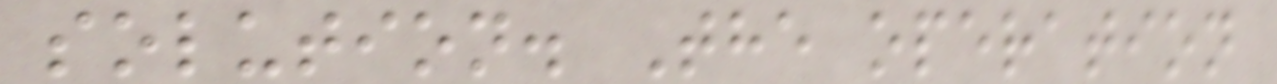solution. The operation
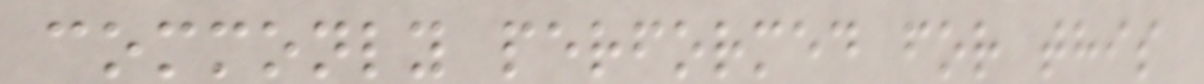commonly performed for this
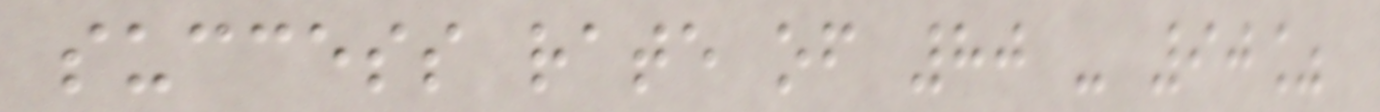success rate of 80 - 90%
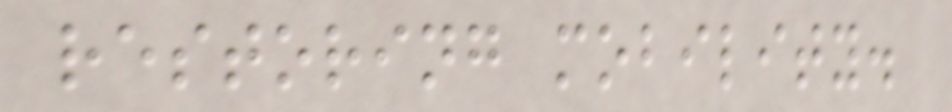restoring mobility.
